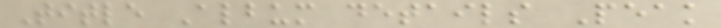Title Album details Peak
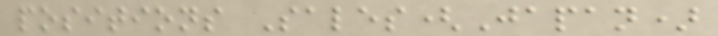positions Sales(Japan)
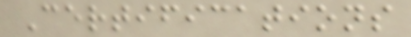Certifications
